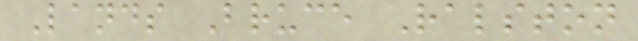Lands Bruce Ralston
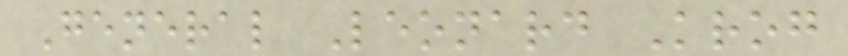General Leonard Krog
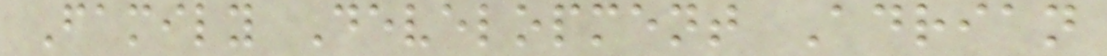Family Development Adrian
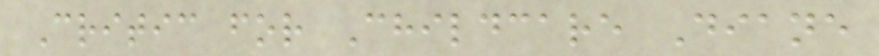Critic for Childcare Diane
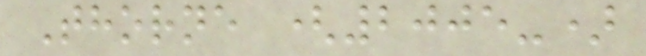Thorne (2005-)
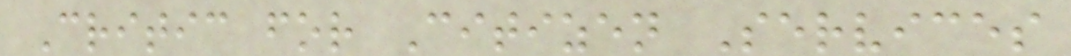Critic for Citizen Services
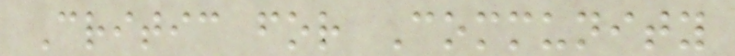Critic for Community
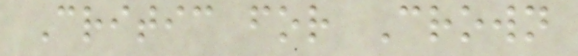Critic for Crown
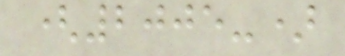(2005-)
